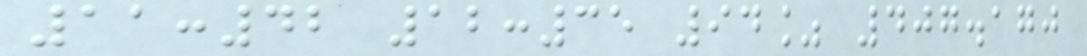11:42 12:35 94% 407.170
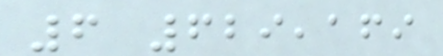6 629,169
